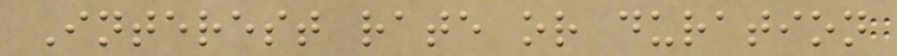Interest rate or duration
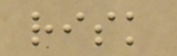risk
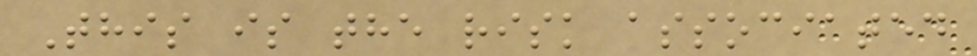This is the risk associated
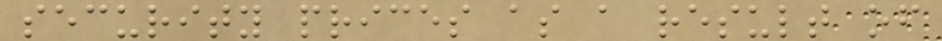security prices as a result of
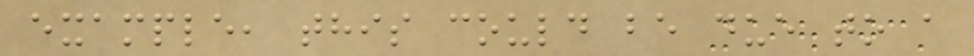example, this could be due to a
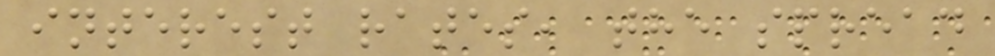interest rates, the spread
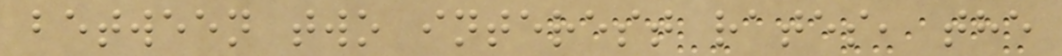between two interest rates, the
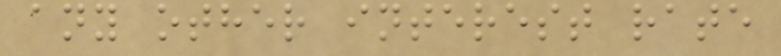any other interest rate
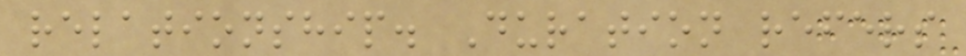relationship. Duration refers
